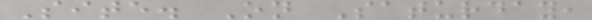Site. On Saturday,
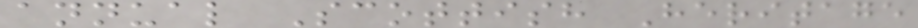annual Scottish Heritage
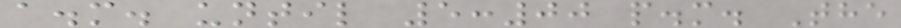a.m. until 5:00 p.m. The
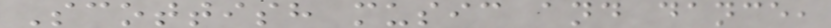Scottish music and dance,
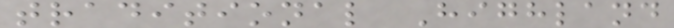traditional Highland
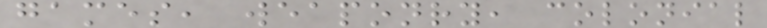games, weaponry, colonial
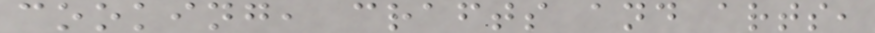cooking, crafts and arts,
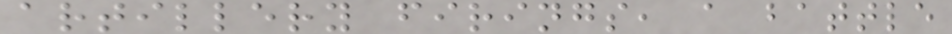artillery firings, a battle
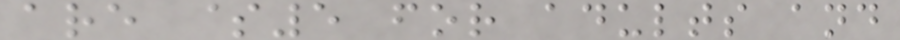are $5 for adults and
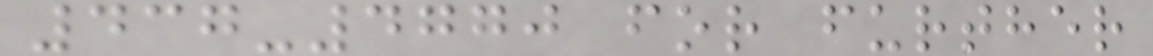437-4770 for further
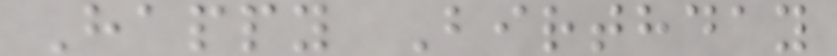Happy Birthday
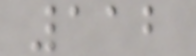112
